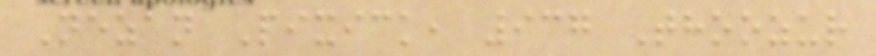Nezan Pixick, 937 Thoozur
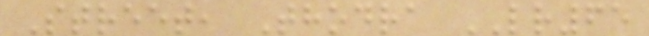Street, Thodra LR65
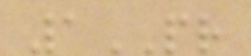1PR
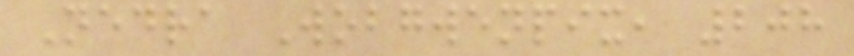Nedra Wobgwenpix, 208
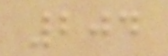204
